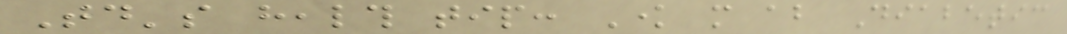Today's health tip: Know more about Diabetic
